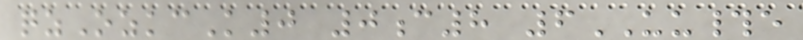qzOzkcK0 0c8 6UU#e
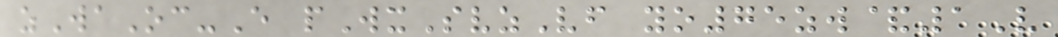zWaOc-E pWxSvzVf yo75zw&1V
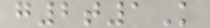g2t1K
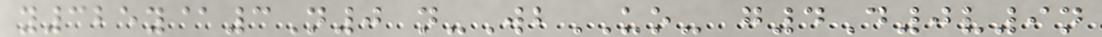y325y@3N0 n-WbUO- g4D0v9n
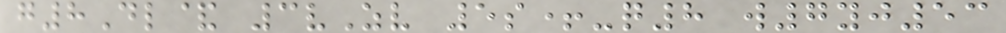g8Dl& 3vZv 5s+-q8 w7yj53
